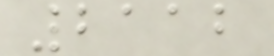2112
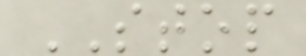STOP
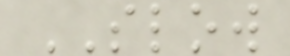SLOW
